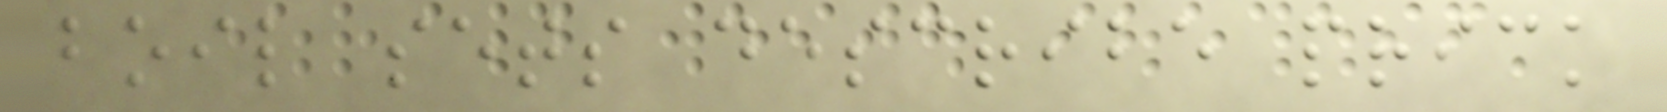boil sets describe prick
